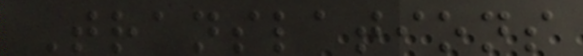Translations
